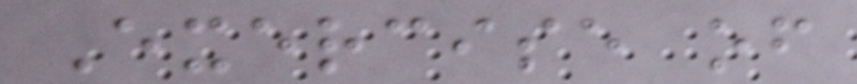Exercise of
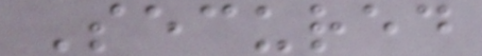Secured
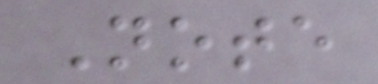Note
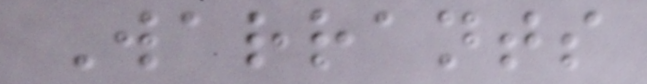Warrants
